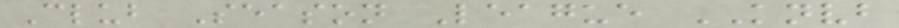Club Season League KNVB
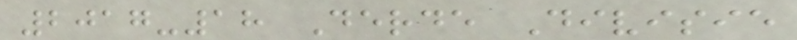2017-18 Derde Divisie
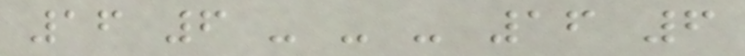16 6 - - - 16 6
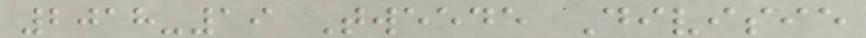2018-19 Tweede Divisie
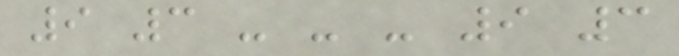9 3 - - - 9 3
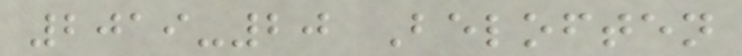2019-20 Beloften
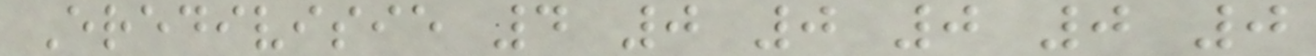Eredivisie 4 0 0 0 0 0
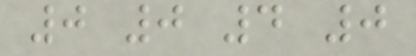0 0 4 0
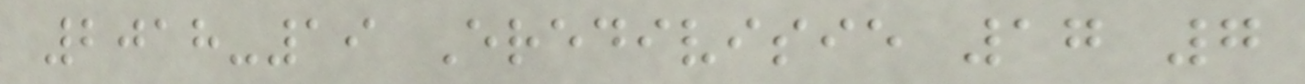2018-19 Eredivisie 17 7
